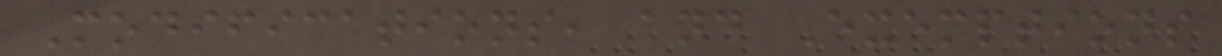Modifications, and Exemptions
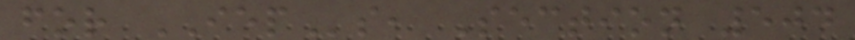for IEPs, Section 504
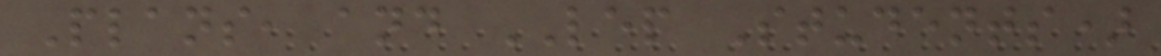Plans, and LEP Students)
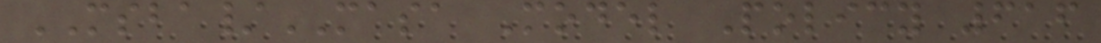MSBA/MASA Model Policy 616
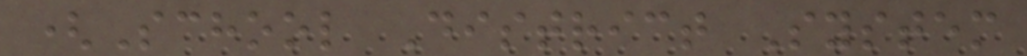(School District System
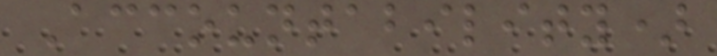Accountability)
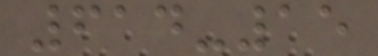614-15
